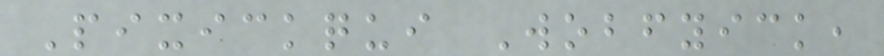Pixickqui Wobfyick,
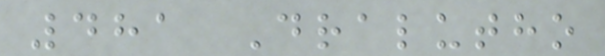481 Dralutho
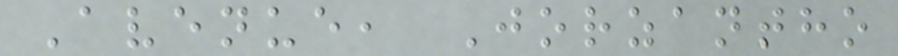Avenue, Jorzantho
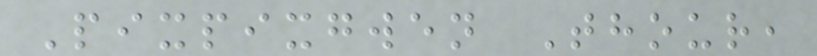Pixpixgwen Thour,
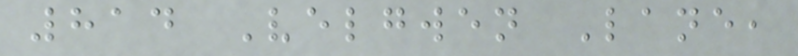814 Velgwen Lane,
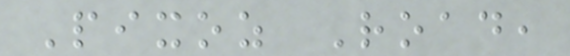Pixoz Road,
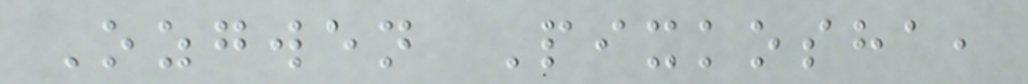Ozgwen Pixkosha,
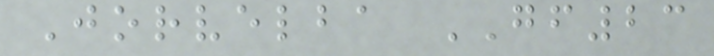Jorvelba GF23
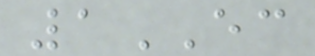1EC
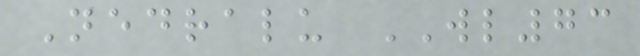Nedralu WL73
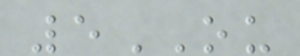5OU
